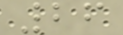26
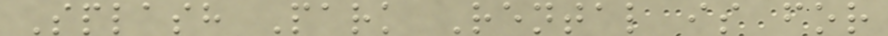Splash Park Rental is for
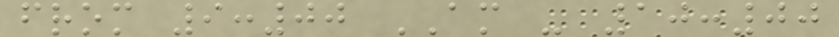from 9:00 AM - 10:00
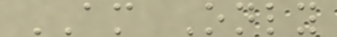AM Only
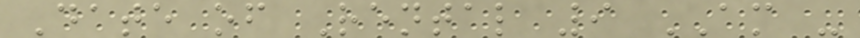Date of Rental 9 AM -
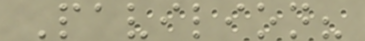Pavilion?
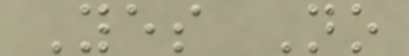Yes No
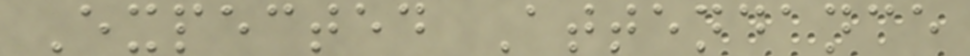Expected Attendance
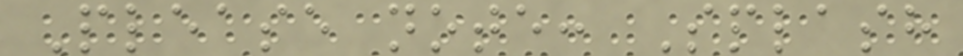Please note: Splash
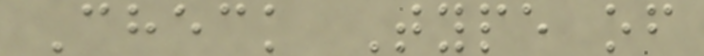Check Type of
